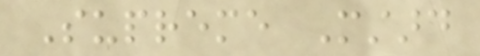Supreme Mustard
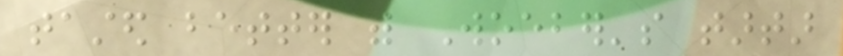tasted better with Woeber's tartar
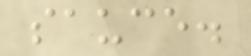sauce.
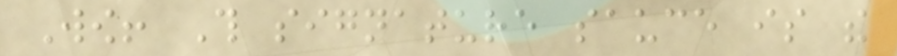Wow! This signature sauce is the
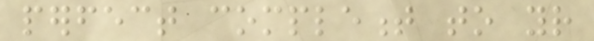perfect complement to your
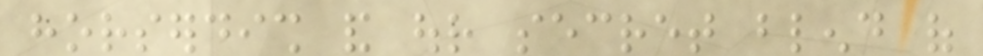horserdish and our secret blend of
